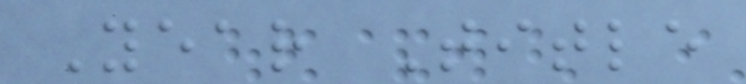Year Title
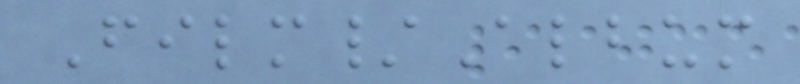Film/Album
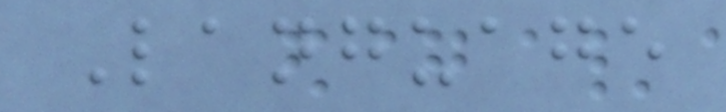Language
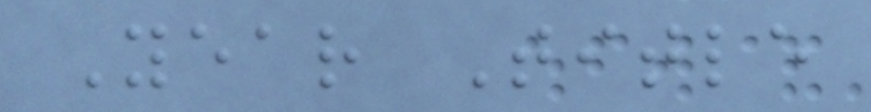Year Title
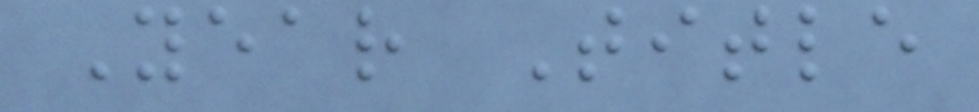Year Title
